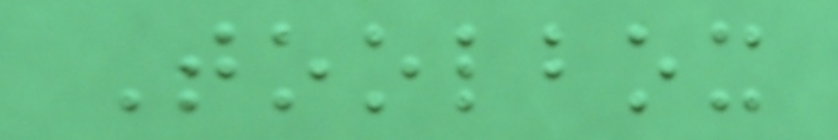Toolbox
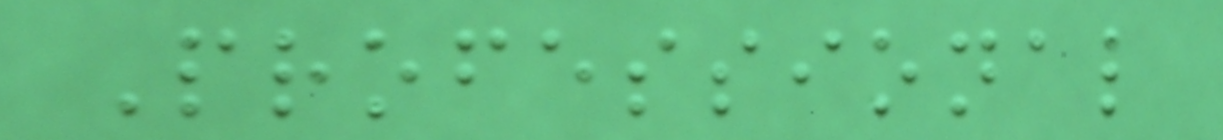Professional
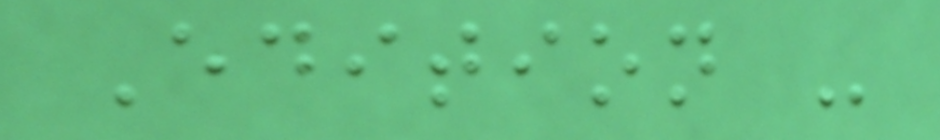Edition -
